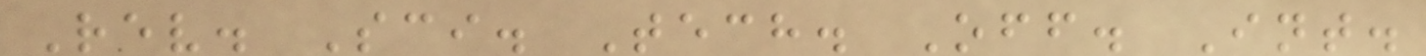Rev. Sci. Tech. Off. Int.
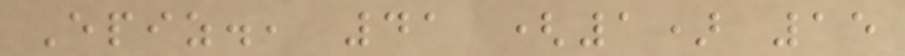Epiz., 41 (1) 15
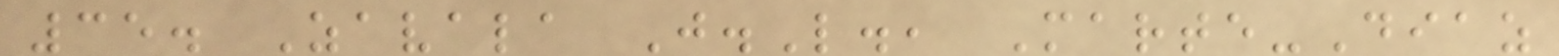35. Zavala J.L., Marte-Diaz
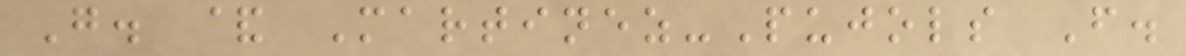G. & Martinez-Pujols F.
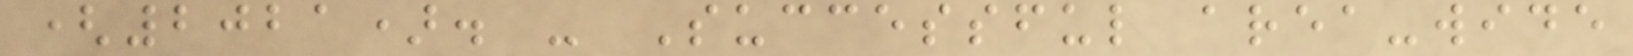(2021). - Successful area-wide
